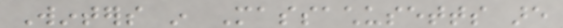Winters in Massachusetts are
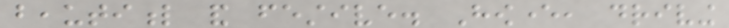beautiful and festive. However, driving
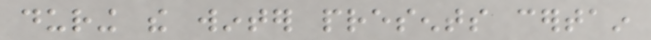during the winter presents certain
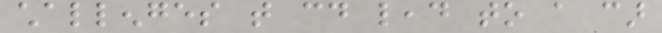challenges that could lead to a car
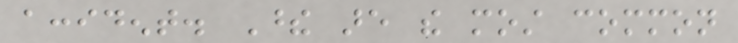accident. These are the most common
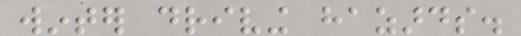winter driving hazards.
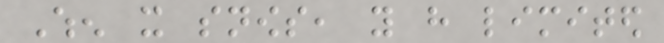When it snows, you have limited
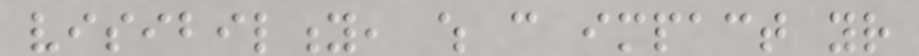visibility, which can impact your
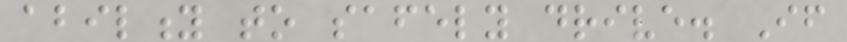ability to safely drive. If
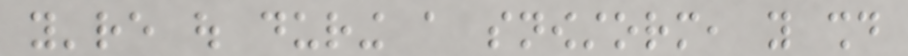you're out during a snowstorm, you should
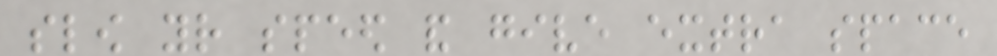slow your speed and give extra space
